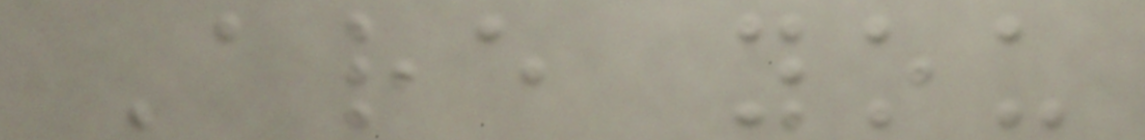Are you
